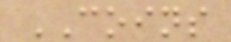COINS
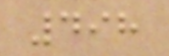498
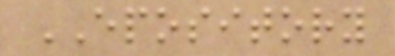EPOSITORY
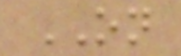ON
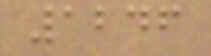1246
